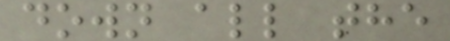down all the
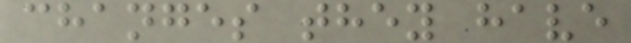changes they have
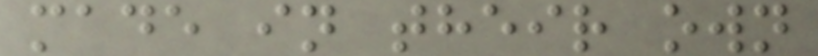made in their own
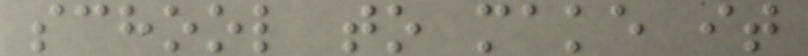school to make it
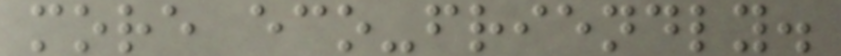more eco-friendly.
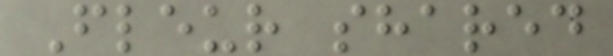Fleur shared
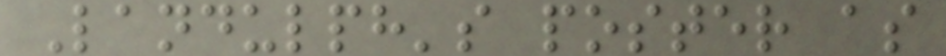Landulph's poster as
